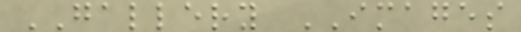GALLERY IMAGES
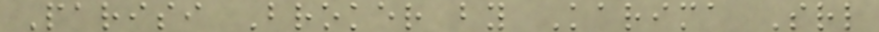Parisi Broker by Karima Srl
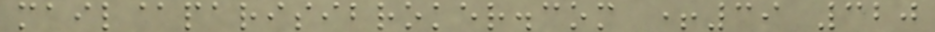mail@parisibroker.com +39 320
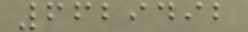6629492
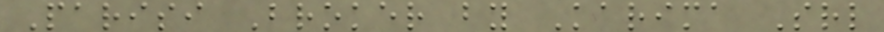Parisi Broker by Karima Srl
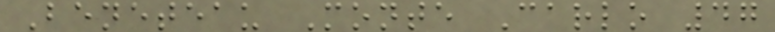Beneteau Monte Carlo 47
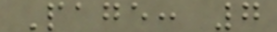Page: 7
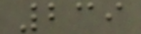239
